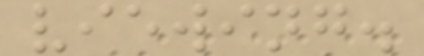viewing.
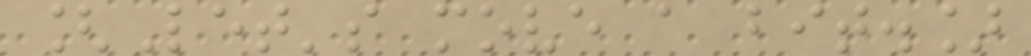[Let's move a bit.]
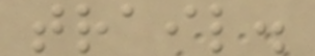trail.
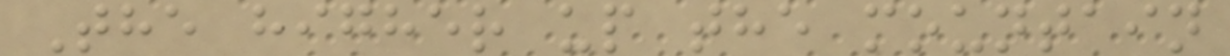The higher up the mountain
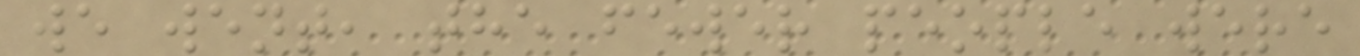we went, the fewer people were
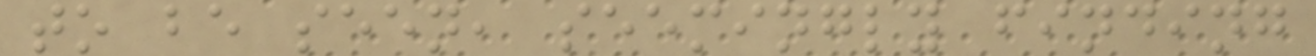to be seen, seemingly finding
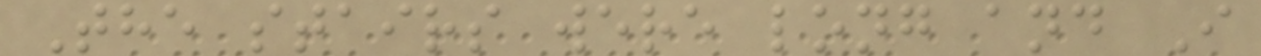The stairs were long and I
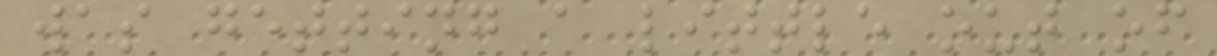was getting a little out of
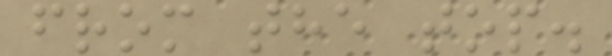from the top.
